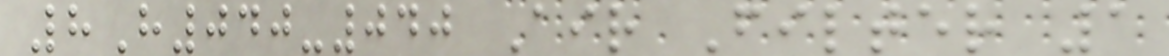8H040-040 Air Filter 1
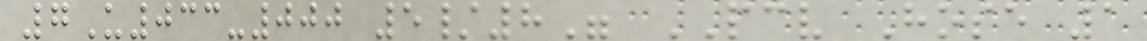7U033-000 5/8" PCV Hose 1
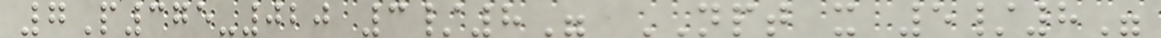7P375-020 3/8" NPT x 5/8"
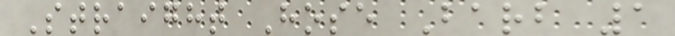Straight Hose Barb 1
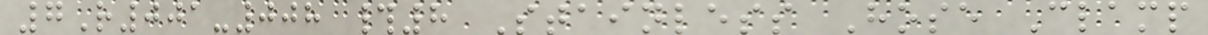7R001-008 #8 Stainless Hose Clamp
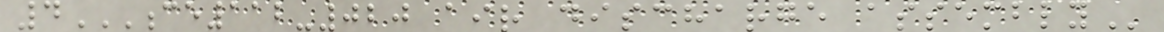4CE112-020 AIR DISCHARGE ASSEMBLY
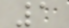1
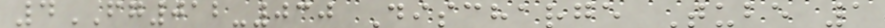4FG012-030 Discharge Tube 1
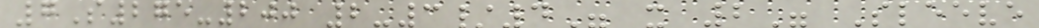7S275-200 2-3/4" x 2" Sleeve
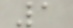1
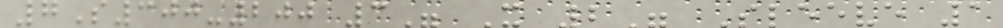7S300-200 3" X 2" Sleeve 1
